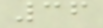36
